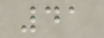41
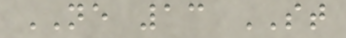NE 13 ST
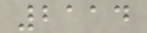2114
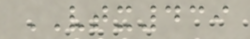VTX439
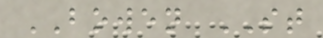BOWEN ST
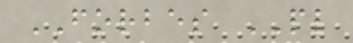FORBES PL
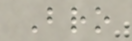Bro
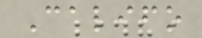Califo
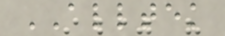ALLTEK
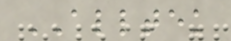ALLTEK
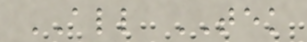ALL TEK
